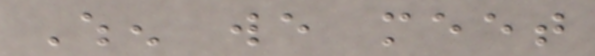When we meet
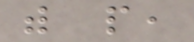with people,
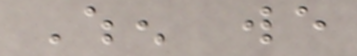When we
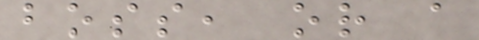boss, or a
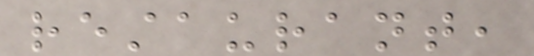restaurant,
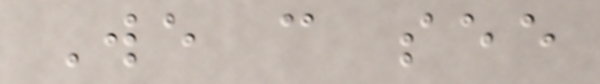We can see
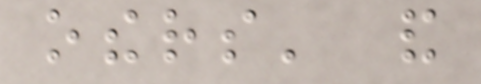others' and
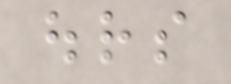ours
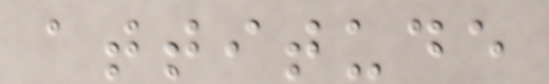attitude
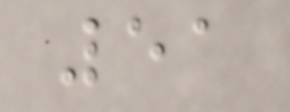51
